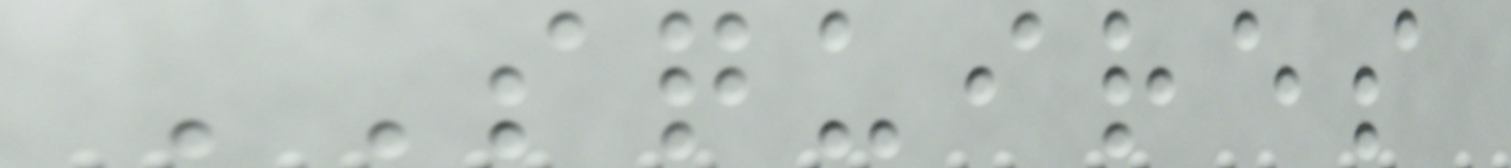SQUIRES
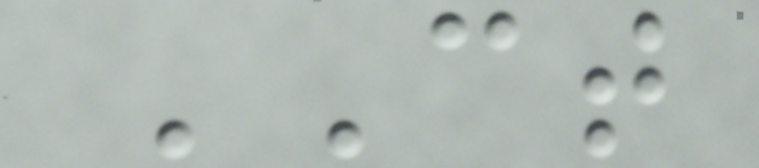CT
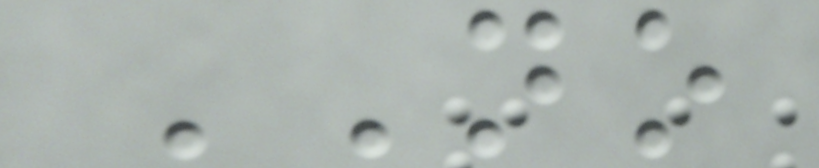NO
